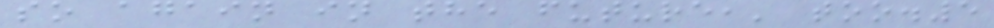so again in the future,' too.5
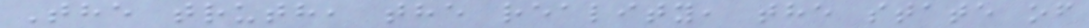The truth, the reality, the state of
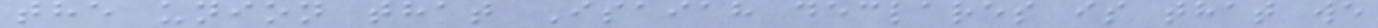the union that Isaiah declares is that we
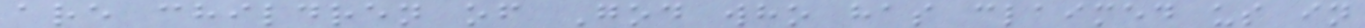are children of God who has claimed us in
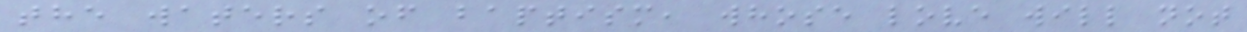the waters of baptism, whose love will not
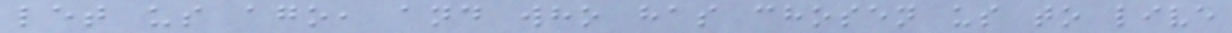let us ago, and who has chosen us to live
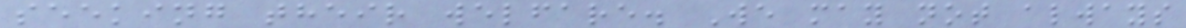seeking their welfare. We may not always
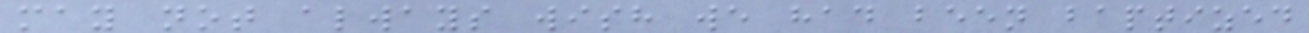may not always wish we had been baptized
